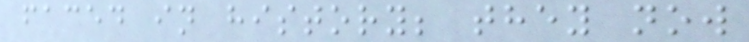faced in history; they now
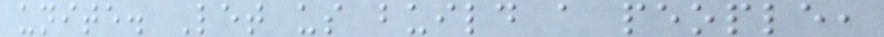unite. Let us build a people,
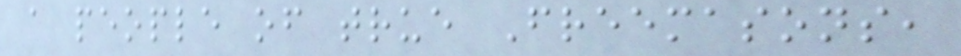a people of true Freemasons,
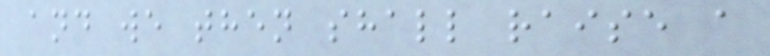and we then shall raise a
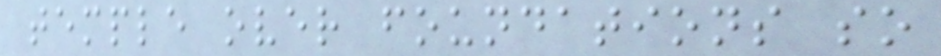temple over foundations so
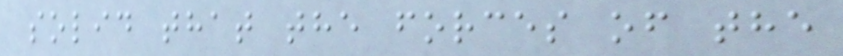solid that the forces of the
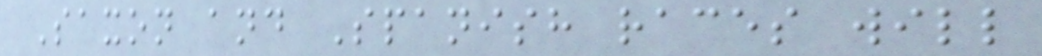Saxon and Spanish races will
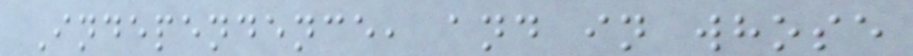Independence, and in whose
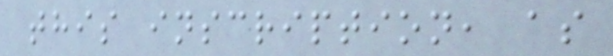this inscription, as
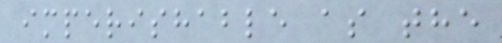imperishable as the
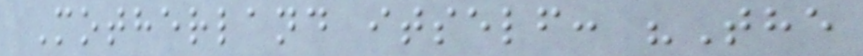Motherland itself: "The
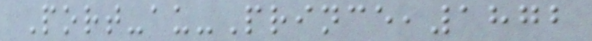Port-au-Prince,1872
